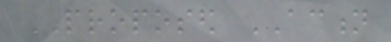PROPOSED ACTION
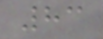83
